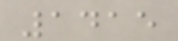1415
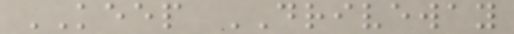KEEP DRIVEWAY
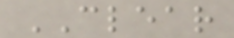CLEAR
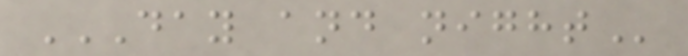DAY AND NIGHT
